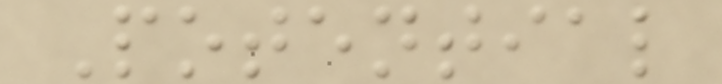Potential
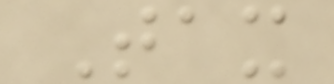Tax
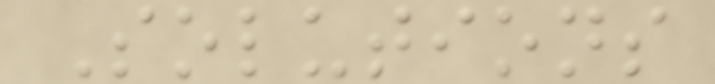Solutions
